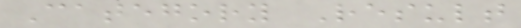Category Result
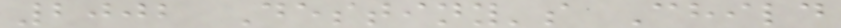2002 Destiny's Child
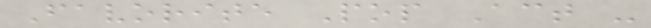Favorite Pop Act -
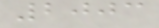2003
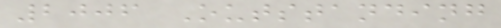2006 Outstanding
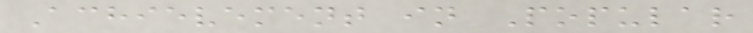Achievement in Popular
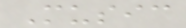Music
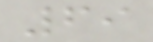69
